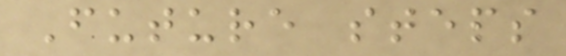Future steps
